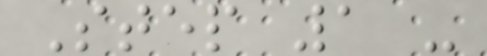Step 1 -
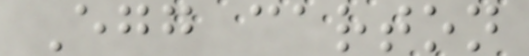Egg carton
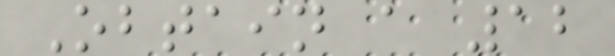Obtain a 12
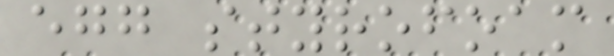egg styrofoam
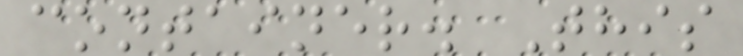container. This
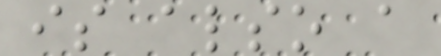is also a
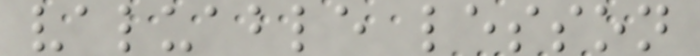valuable lesson
